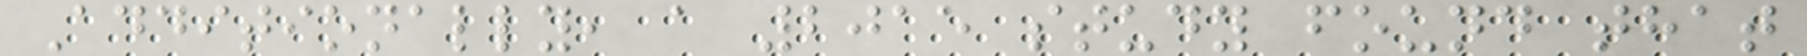Additionally, a 2015 study found that
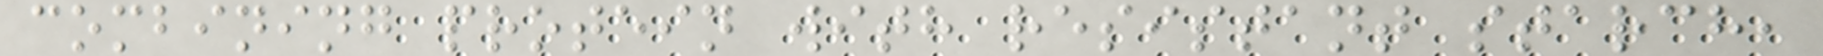combining protein with resistant starch,
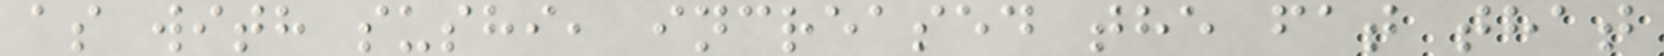as with sushi, increased the fat that
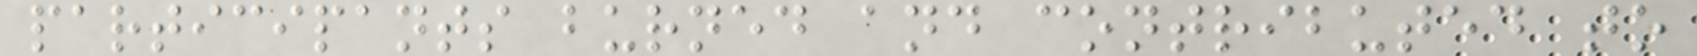participants burned and contributed to
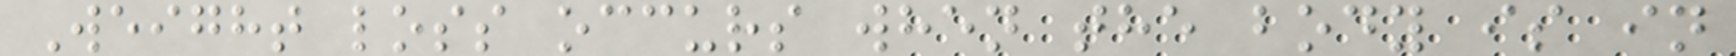Weight loss occurs when the body is in
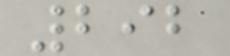292
